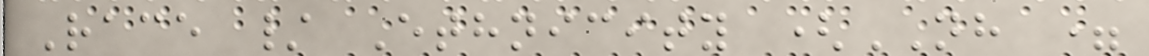Race / Ethnicity (NH =
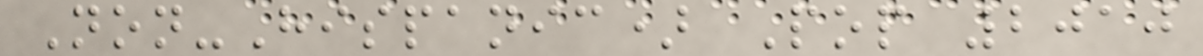Non-Hispanic) Pop 2010
